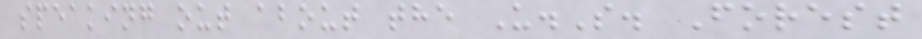speaking out about the U.S. Forest
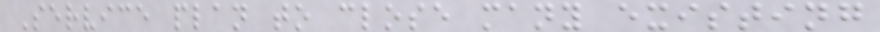Service plan to close many existing
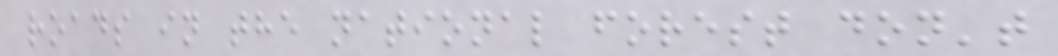roads in the national forest don't
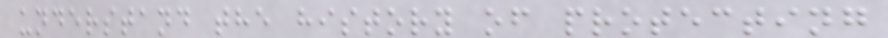understand the history of protecting
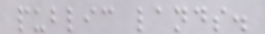public lands.
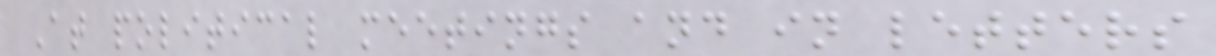At political meetings and in letters
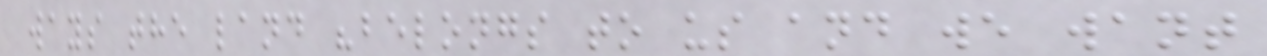ways the land "belongs to us and we want
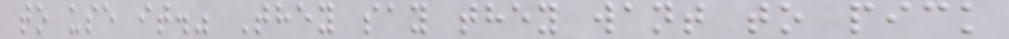to use it." They say they want to pick
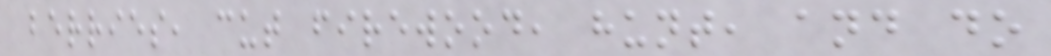berries, cut firewood, hunt, and do
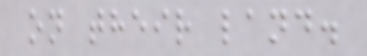on their land.
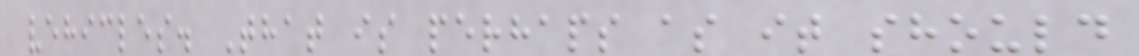vehicles. That is perhaps as it should
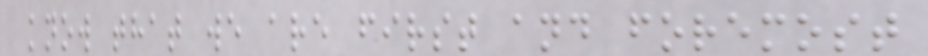know that we are first and foremost
